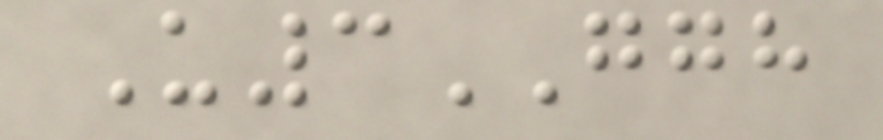U3GGH
